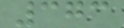373
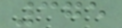375
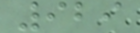929
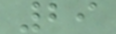29
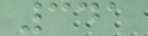341
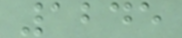1245
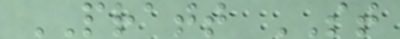PRATT ST
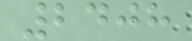2408
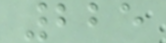225
